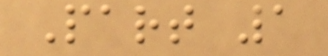Part 1
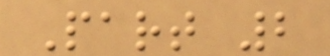Part 2
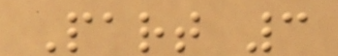Part 3
